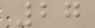27
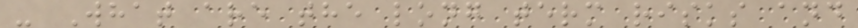- What are the long term risks and
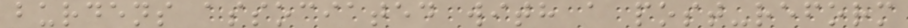burdens associated with a post-reform
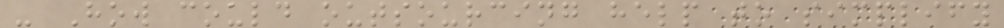- How could outsourcing help to simplify
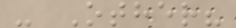- Other?
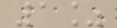1%
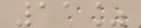11%
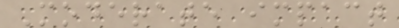Moderate impact
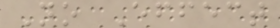No Effect
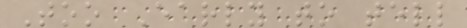Too Early to tell
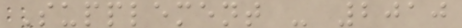Supplement - 2010
